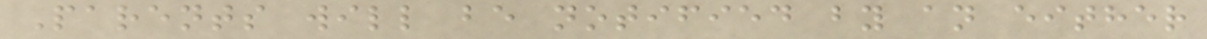Parents will be notified by an either
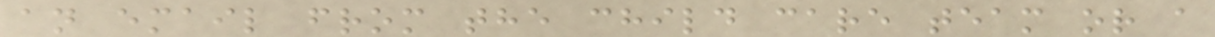an email from the child care team or a
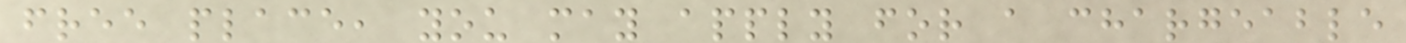free place, you may apply for a chargeable
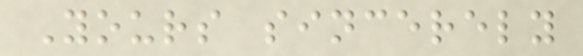Yours sincerely
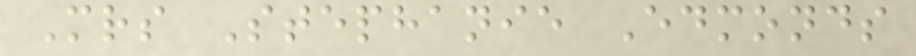Mrs Stephanie Edmonds
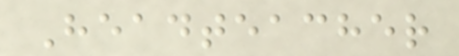Headteacher
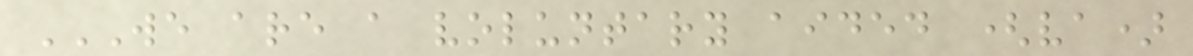WE ARE A VOLUNTARY AIDED (VA)
